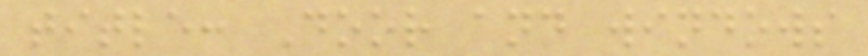title: Door and windows
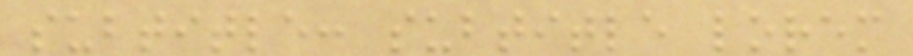subtitle: subtitle lorem
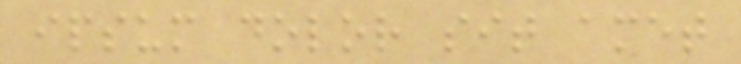ipsum dolor sit amet
